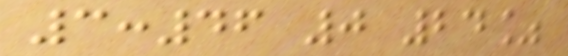3:46 0 24%
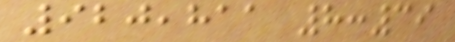920,811 8:39
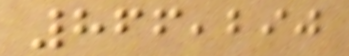866,290
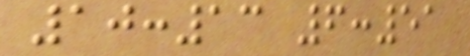10:13 6:51
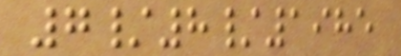7/8/1985
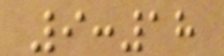9:18
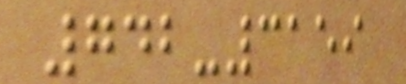742-3159
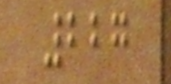227
